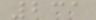231
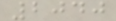2040
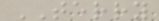TERRY
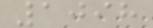1098
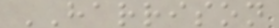HARRISON
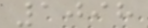1098
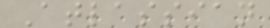Atlassian
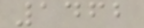1462
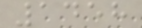1458
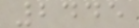2445
